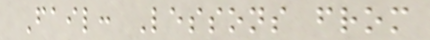Fail: Lessons from
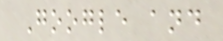Google and
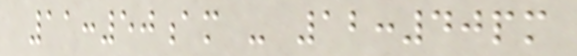11:50am - 12:40pm
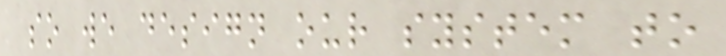so we design our system to
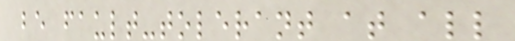be fault-tolerant at all
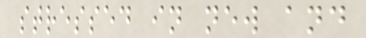stressed in new and
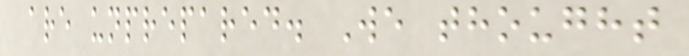are unprepared. We thought
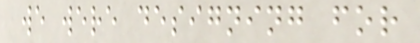we were designing for
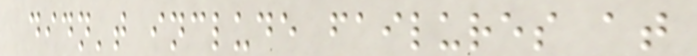didn't include failures at
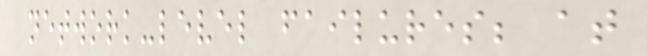network-level failures; at
